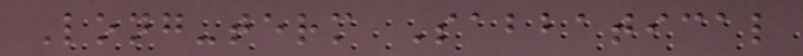Long-term Sabbatical
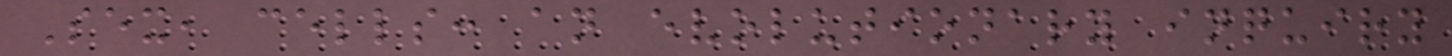Sex, cells: an evolutionary inquiry
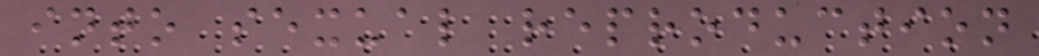into sexual reproduction
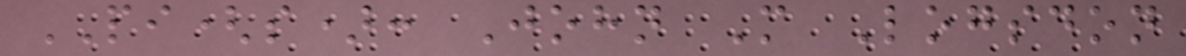PI(s): John M Logsdon
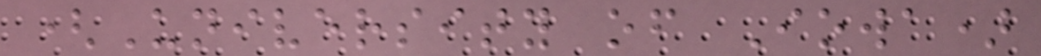(University of Iowa)
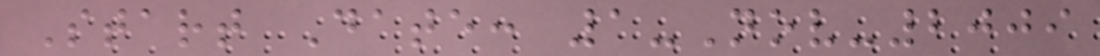Start Date: 1-Nov-2009
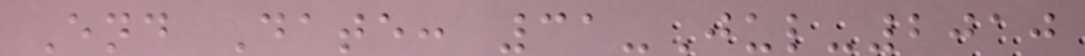End Date: 31-Jul-2010
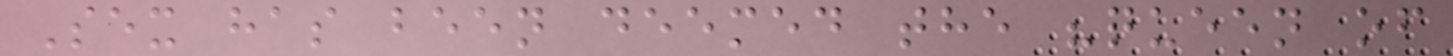Sex has been deemed the "queen of
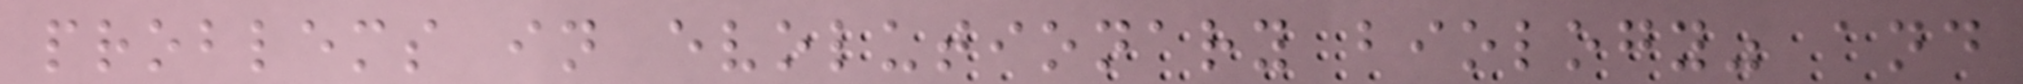problems in evolutionary biology" and
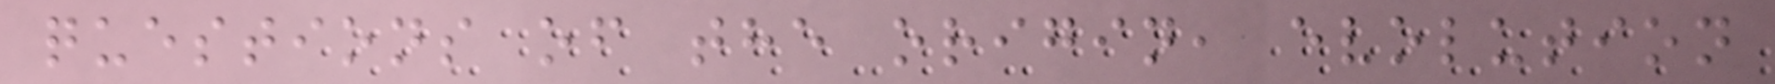questions of the origin, evolution
